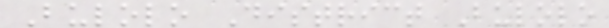Bulolo District Bulolo
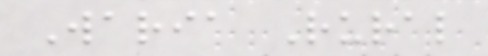Waria Rural
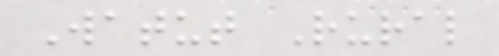Watut Rural
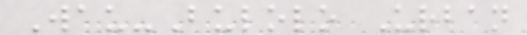Wau-Bulolo Urban
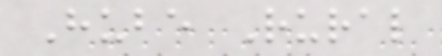Hube Rural
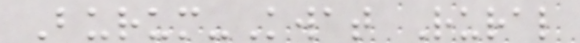Burum-Kwat Rural
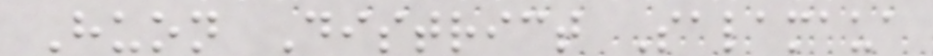Huon District Salamaua
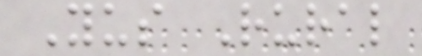Yus Rural
